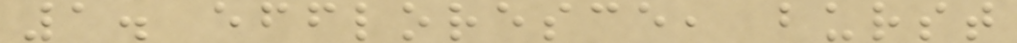1. effloresce, burst
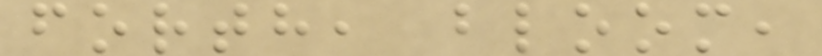forth, bloom,
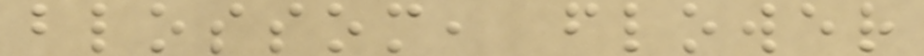blossom, flower
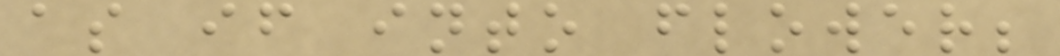as if into flower;
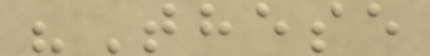"These
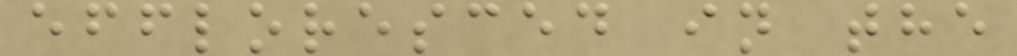effloresced in the
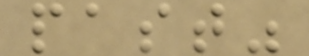past"
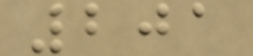201
